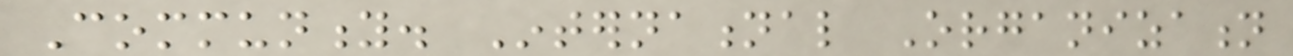Community. International Organization
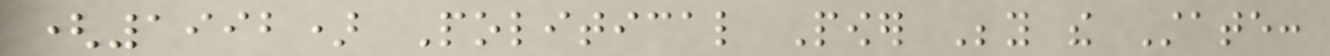(1992) Political Power Beyond the State:
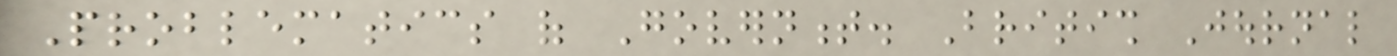Problematics of Government. British Journal
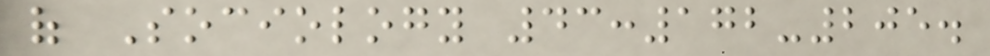of Sociology 43:172-205.
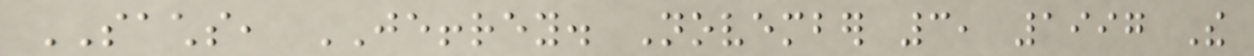SACHS, JEFFREY. November 3, 1997 The
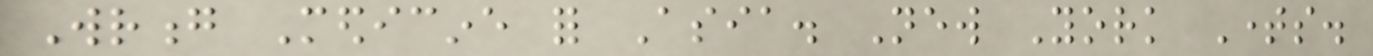Wrong Medicine for Asia. New York Times.
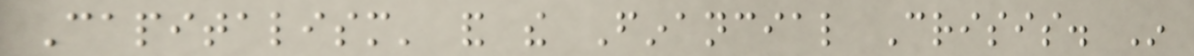Capitalism' and the Financial Crisis. In
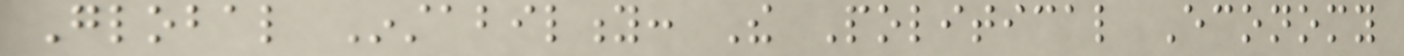Global Instability: The Political Economy
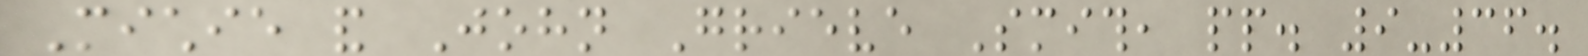Michie and John Grieve Smith, pp. 9-36.
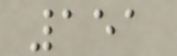151
